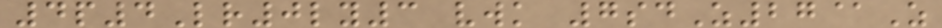4p4Lr0ly3 vwk 7sdZ27@Z
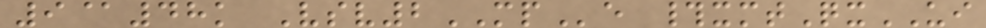9@48k Vsv2MPe #xmtQxUI
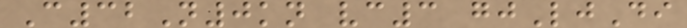C32N0kn vc3 gjLjDi
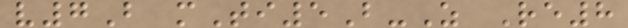v7B mTi5B-Z Re8
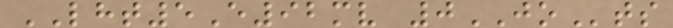LHT5E92mv 0JOts
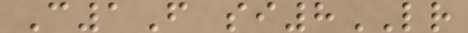C1F si8LR
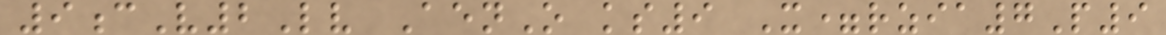9cV2Lv AenO ks9 X=rzia7P9
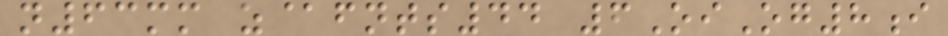n63mm z@fnts44 6OiOg8i
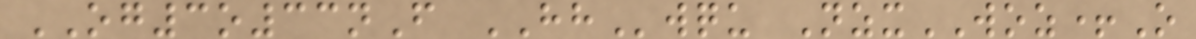OG3o33nF HHwqu NzxWOZ+O
